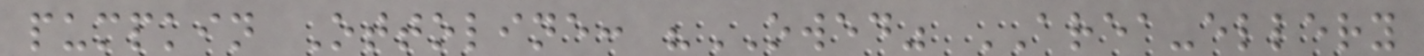pumpkin Ottoline: "OWED" AREA-ellery
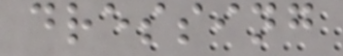dressing
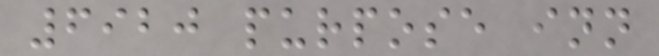6920 purpose inn
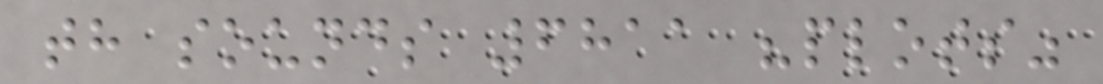th sounds 6811 "plots"
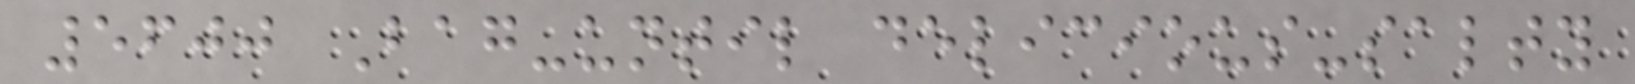5600 Bag-until delicious-salty
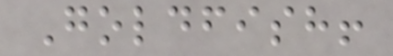Goldfish!
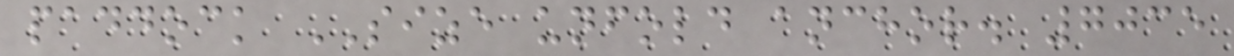paddock SIZE unfold anchor. 7035
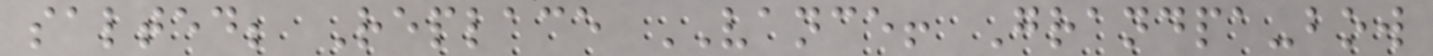salted; Replace VANCE! Grandpa-bow
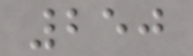250
